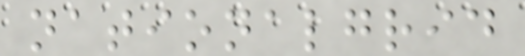nationalgrid
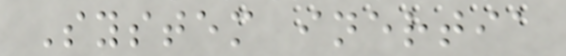System inertia
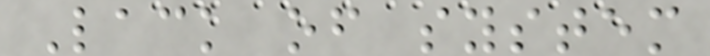Lack of system
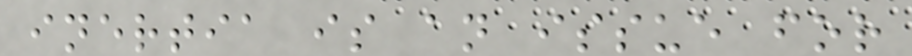inertia is an issue for
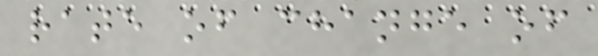rate of change of
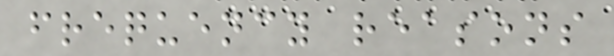frequency reasons
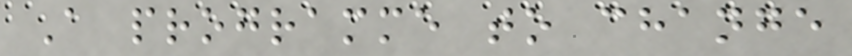A programme to change
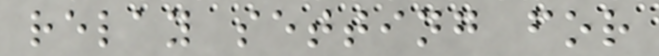relay setting for
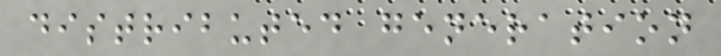distributed generation
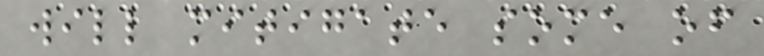will mitigate some of
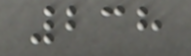238
